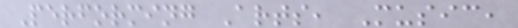Performing Arts, Music,
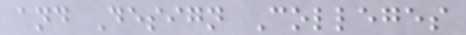and Design Colleges
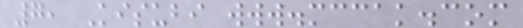7, Kisubi www.mccak.com
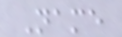Name
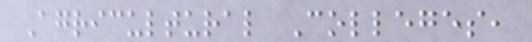Agricultural Colleges,
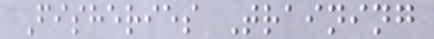Fisheries Training
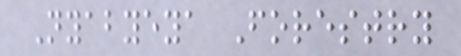Nyabyeya Forestry
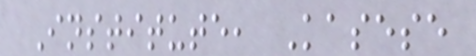Institute, Kasese
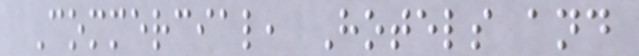Commercial, Hotels and
